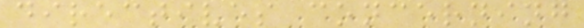directives concerning
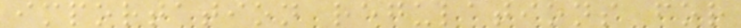importation regulations for
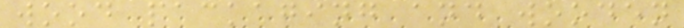wood packaging and wooden
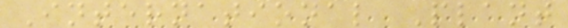International Plant
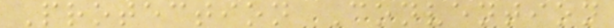Protection Convention
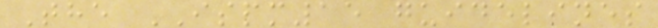The ISPM15 guidelines
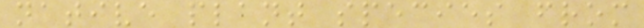native plant species from
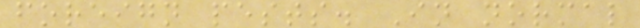foreign pests. In normal
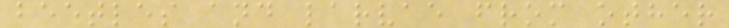beetles and larvae from other
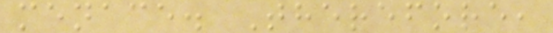menace. Therefore,
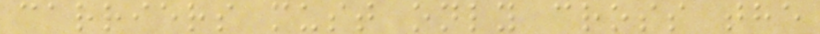carriers must only cross the
